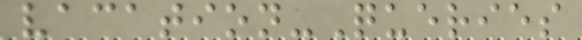vacation-Queries
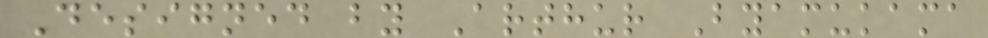Designed by Arthur Byamukama
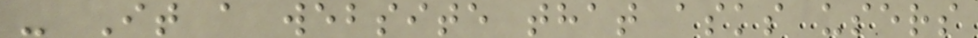- It a website that asks users
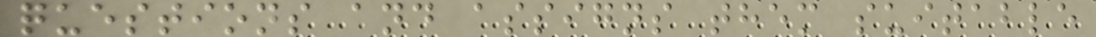questions and assigns them suitable
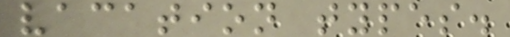vacation types.
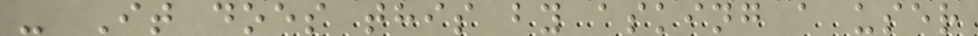- It does this by asking a user
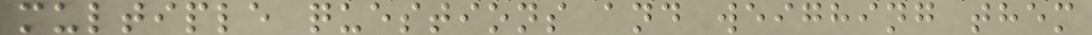multiple questions and weighing them
